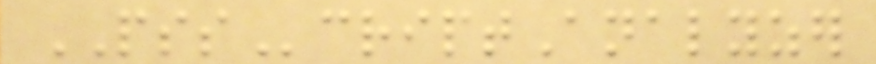PSScriptAnalyzer
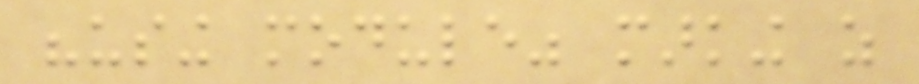"using module" marking as
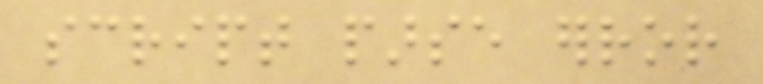script parse error
